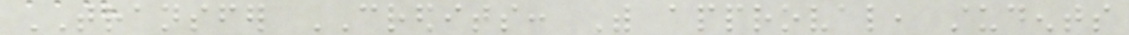TRANSFER CREDITS: With approval, students
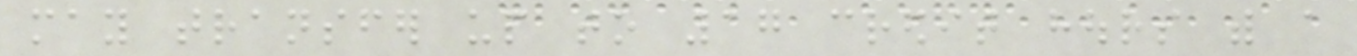may transfer up to 17 credit hours with a
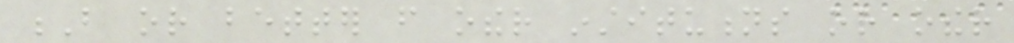B or better from other institutions or other
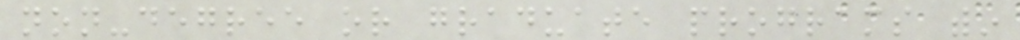non-degree or graduate programs within
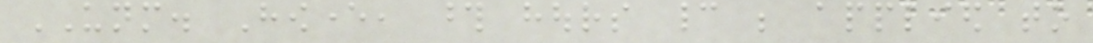UNM. However, those hours cannot be applied to
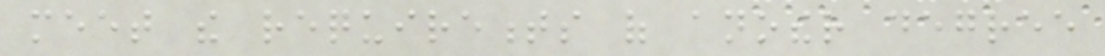meet the requirements of another degree
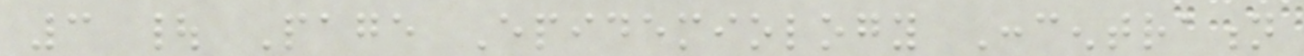3 | Page Epidemiology Concentration
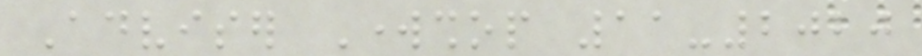Adviser Workshop 11-2020
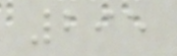295
